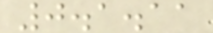0.1.11
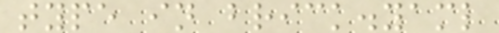type in brick.yaml
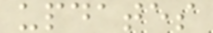updates
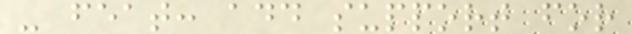- feat: add support for
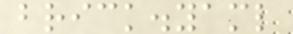brick.yaml
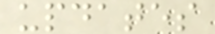updates
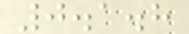0.1.8
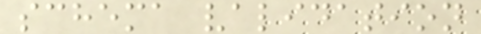schema validation
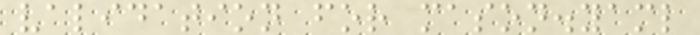validation for mason.yaml
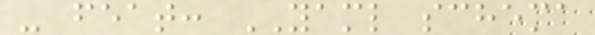- feat: YAML schema
